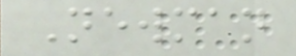Newman
